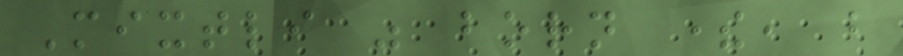Mixtli was born there, but
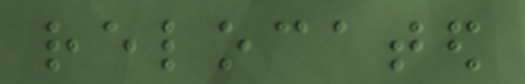relocated
